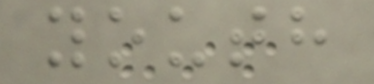youth
